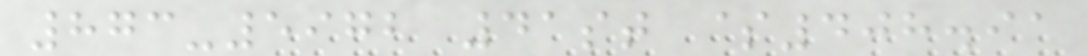873-5972 41st $408.91
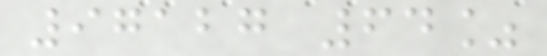97127 64%
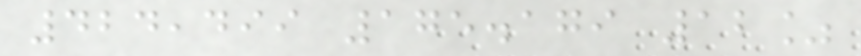424,499 175.179 12%
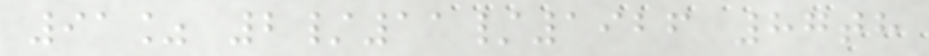91% 2/11/1926 87th
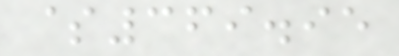$369.95
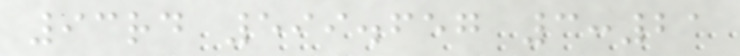93rd 599.657 3:21
